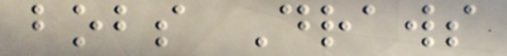bobs Draws
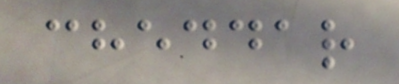cheddar
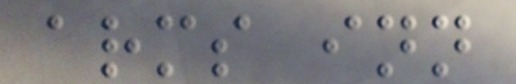arms inn
